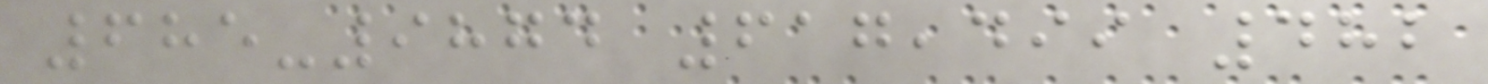685-9874 617,499 482
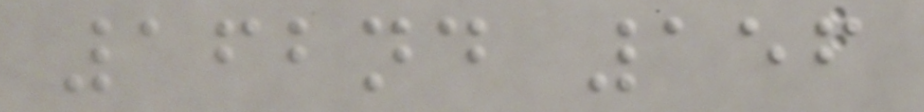162nd 156
